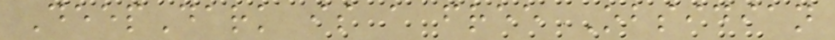DeepDark is a free Obsidian
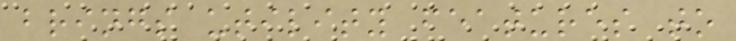brings utility features to
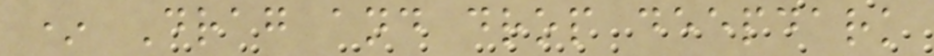* Drag and drop deepdark
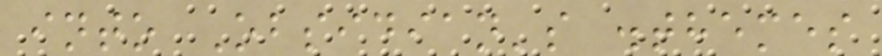into Obsidian's .themes
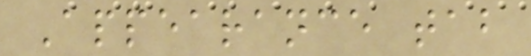Appearance tab
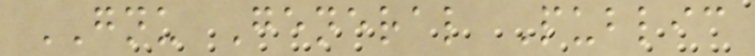GNU General Public
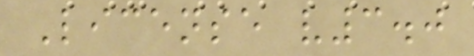License v3.0
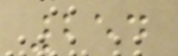254
